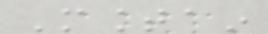Mountain
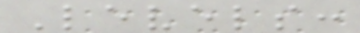Levels:
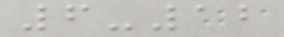6-12
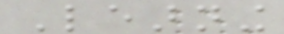Learning
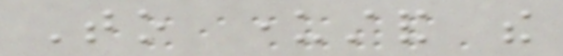To understand the
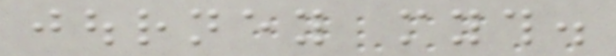journey myth.
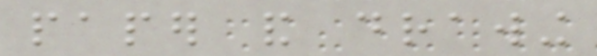paper and drawing
